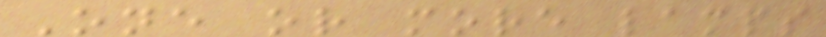One or more lamps
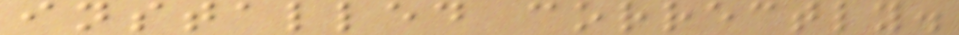installed correctly.
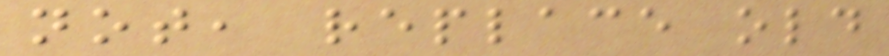not, replace old
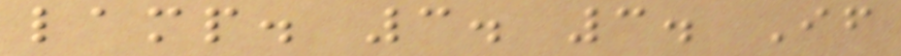lamp. 3. 3. If
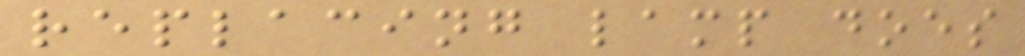replacing lamp does
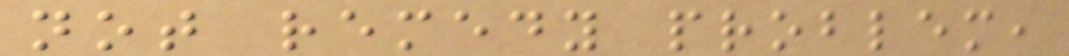not remedy problem,
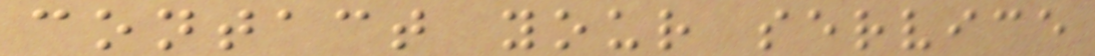contact your service
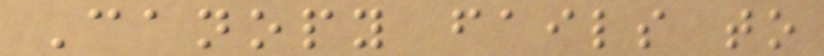Canopy fails to
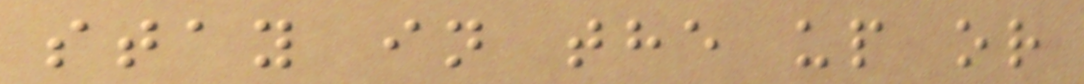stay in the up or
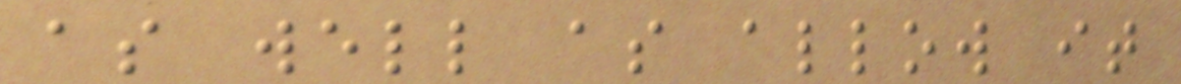as well as allow it
